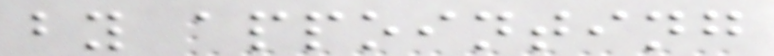by appointing
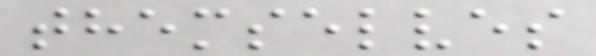themselves
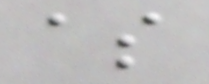as
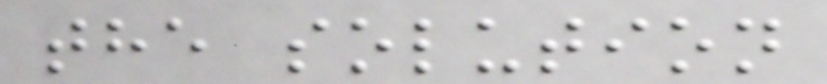the solution
